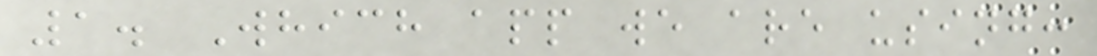1. Which app we are using:
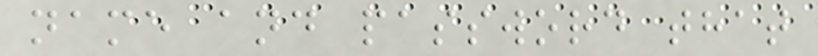name and password that
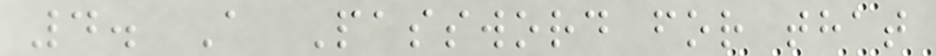4. A Password for that
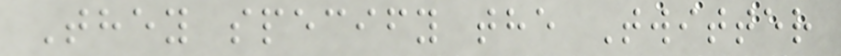They specify the Twitter
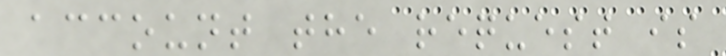account the request is
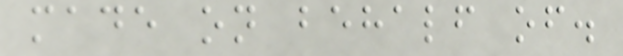made on behalf of.
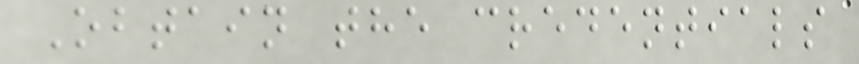Obtain the credentials
